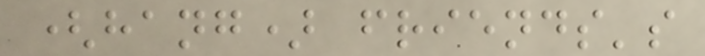(hang) friends's
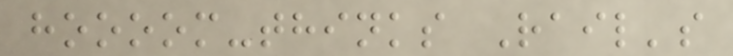hoooom-thinks Rail's
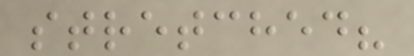stretched?
